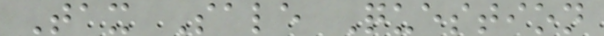Tax Sale Question
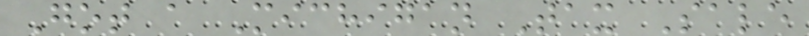Got a Michigan Tax Sale
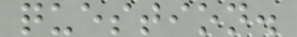question.
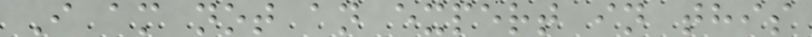I am not an expert in this
